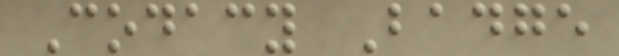Codacy Badge
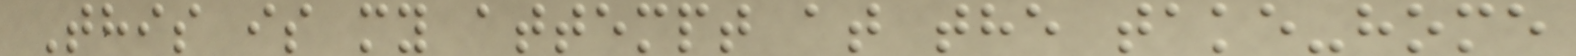This is my attempt at the take-home
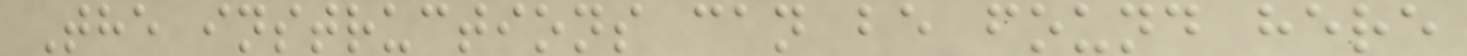The instructions can be found here
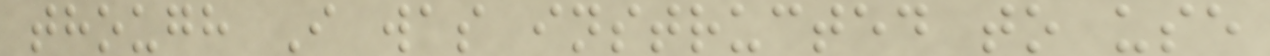though I was instructed to use
